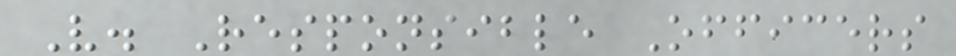V. Responsible Officers
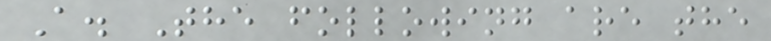A. The following are the
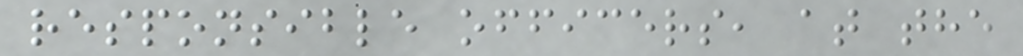responsible officers, at the
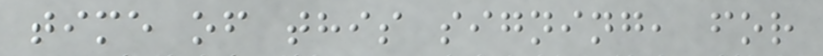time of this signing, for
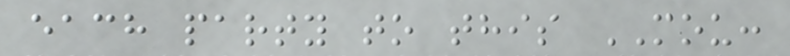each party to this MOU:
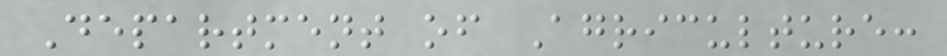Department of Agriculture:
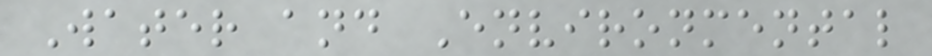Water and Environmental
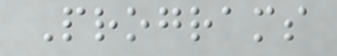Programs
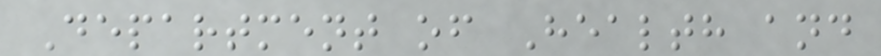Department of Health and
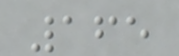165
